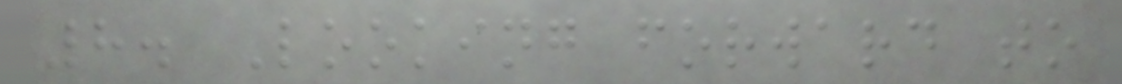8. Looking forward to
